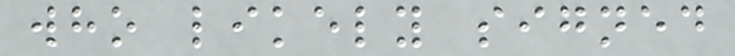who likely signed
